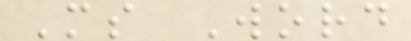Ms Word
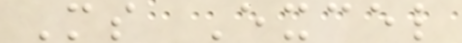Ms Excel
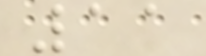11
